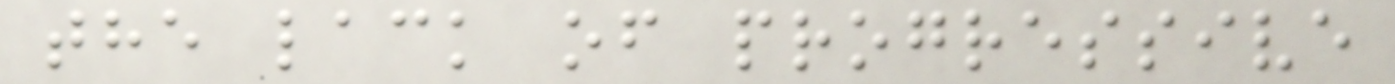the lack of progressive
